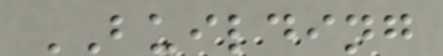BUILDING
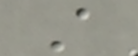A
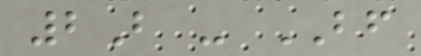2B - BF
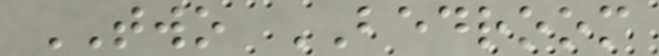TWO BEDROOM
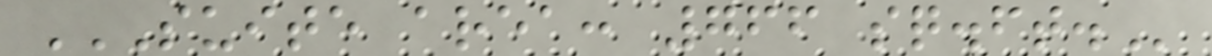SUITE AREA: 766 SQ.FT.
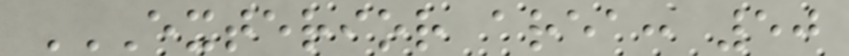EXTERIOR AREA: 50
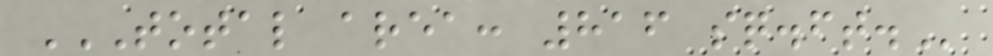TOTAL AREA: 816 SQ.FT.
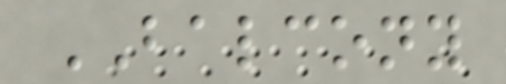BALCONY
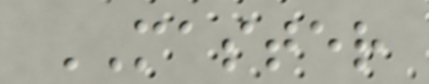MASTER
